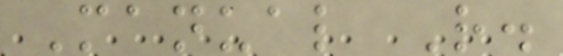Manual R.
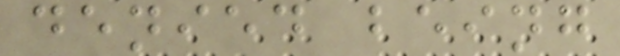denied being
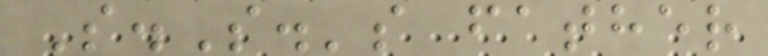S.S.'s father
